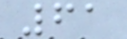61
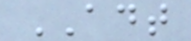ADT
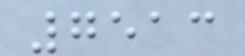7513
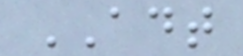ADT
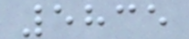5835
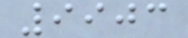9903
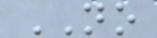NO
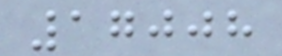17008
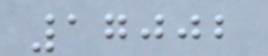17002
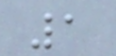1
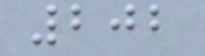202
